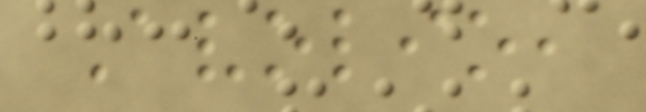Avolio,
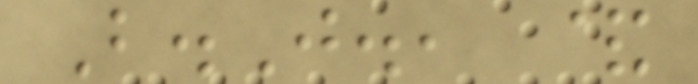B.J., &
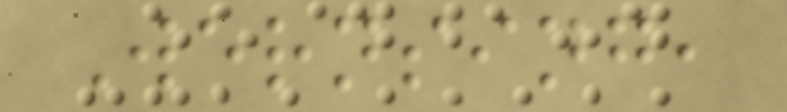Wernsing,
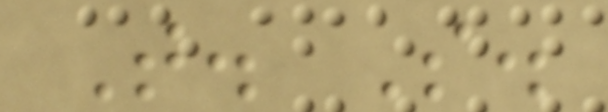T. S.
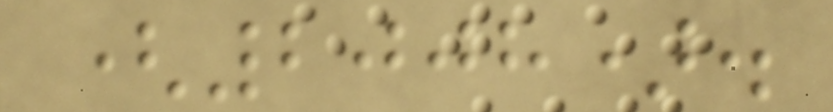(2008).
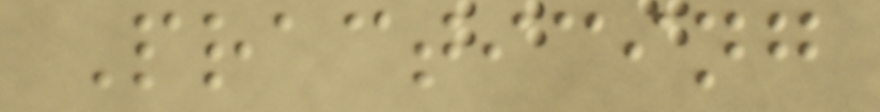Practicing
